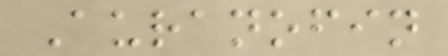Auranofin
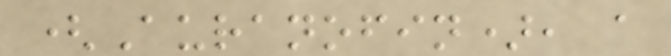(Auranofin), a
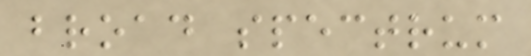broad spectrum
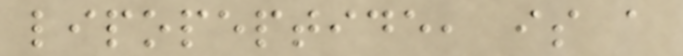lipopeptide, is a
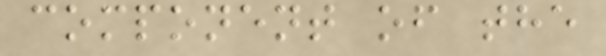component of the
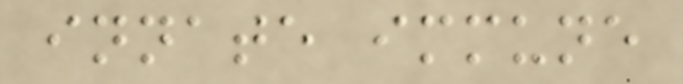innate immune
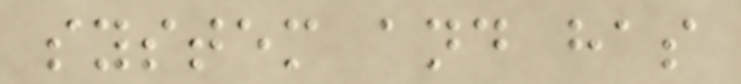system and has
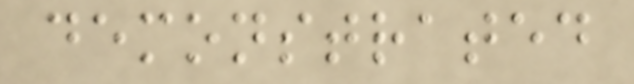demonstrated
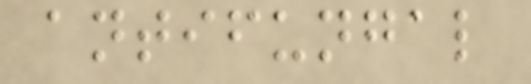antifungal
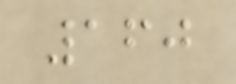160
